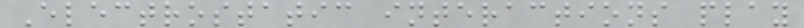Electrostatic interactions play
